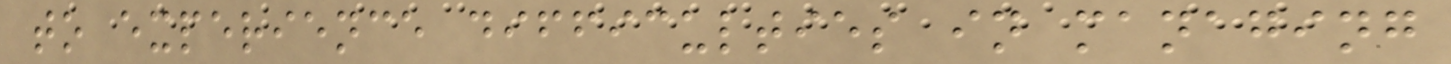to experience difficulties in managing
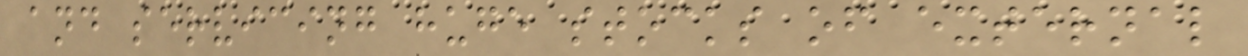and servicing huge stocks of external
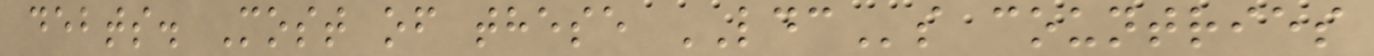debts. Most of these LDCs countries
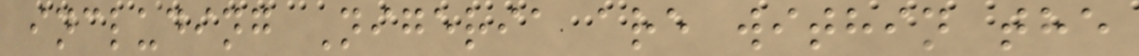including Nigeria are within the
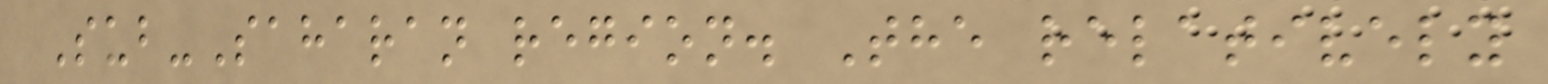Sub-Saharan region. The relatively
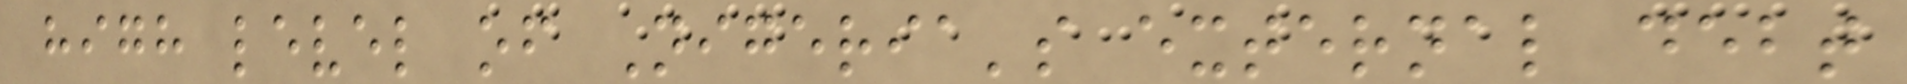high level of Nigeria's external debt
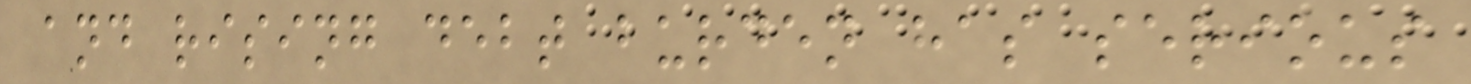and rising debt burden has serious
